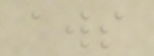aws
